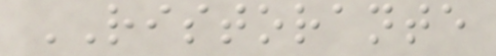RISTORANTE
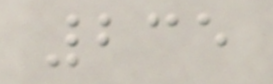235
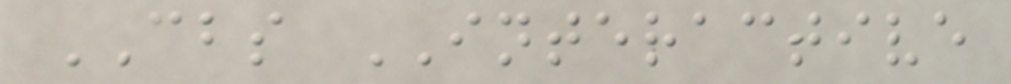CBS INTERACTIVE
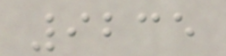9235
